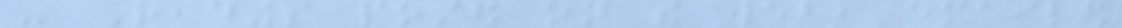- Readings posted on the web, emailed
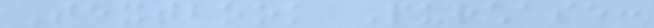Textbook Purchase:
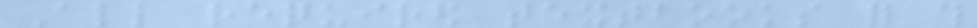All required textbooks for this
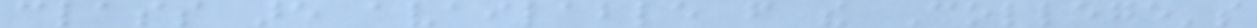class are available from the College's
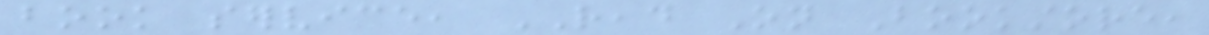book service, READ On Bookstore,
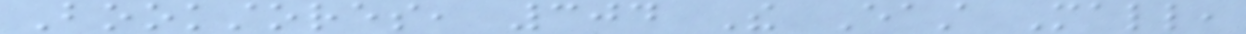Bookstores, 304 The East Mall,
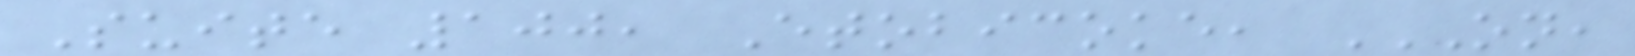Suite 100, Etobicoke, ON,
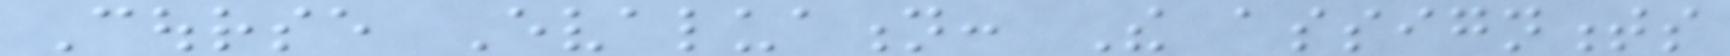Course Evaluation: The assignments
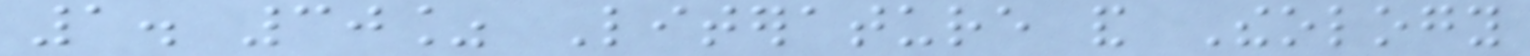1. 30% Literature and Theology
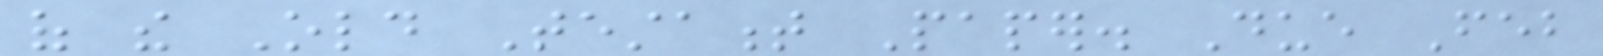of the Old Testament Paper. Due Feb
